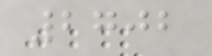2702
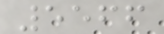5566
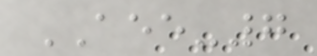AEE-7
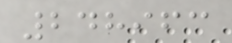248963
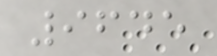9645
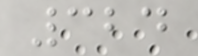324
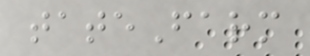tateFarm
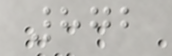872
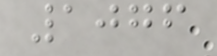1076
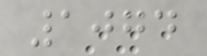1074
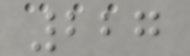227
